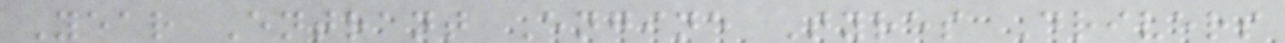Year Entrant Engine Tyres Drivers
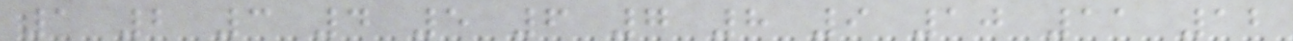1 2 3 4 5 6 7 8 9 10 11 12
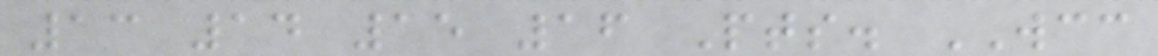13 14 15 16 Pts. WCC
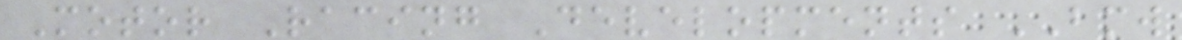Motor Racing Developments BMW
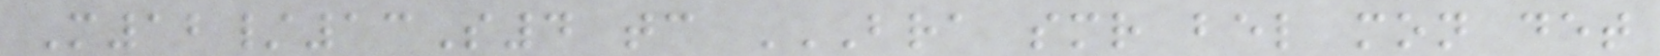M12/13S4 tc BRA SMR BEL MON DET
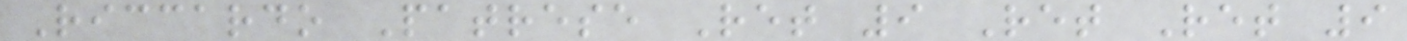Riccardo Patrese Ret 9 Ret Ret 9
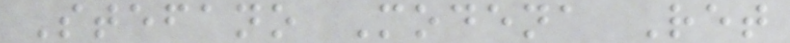Stefano Modena Ret
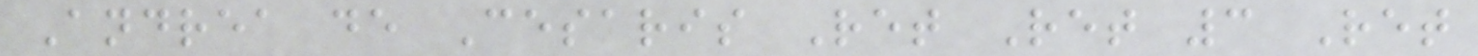Andrea de Cesaris Ret Ret 3 Ret
